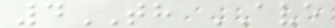4TH AVE
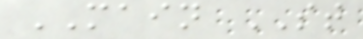MAIN ST
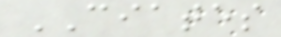CIATES
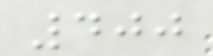400
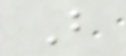B
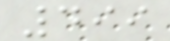499
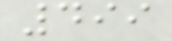499
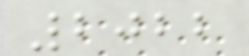2022
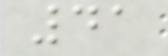41
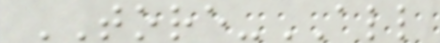TORE-ALL
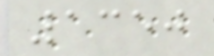1350
